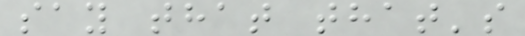say that that's
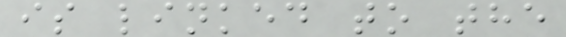is linked to the
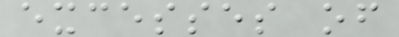excesses of
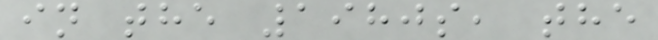in the 1980s, the
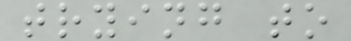trying to
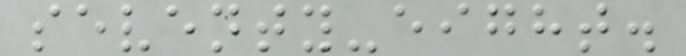seventy-eight.
